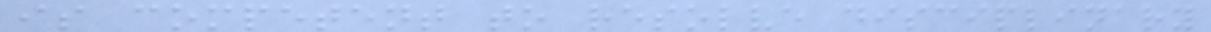is competent to resolve disciplinary
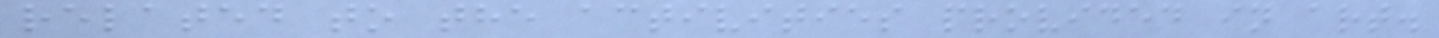related to the activities provided in art.
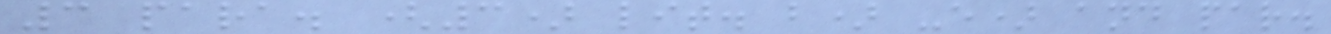3 para. (3) lit. b) -e) and par.
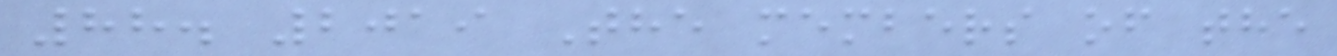88. 2019 The members of the
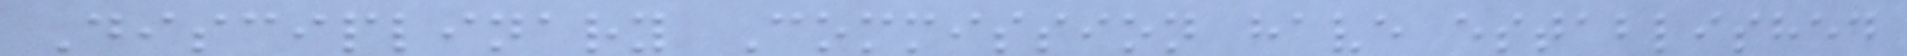Disciplinary Commission have established
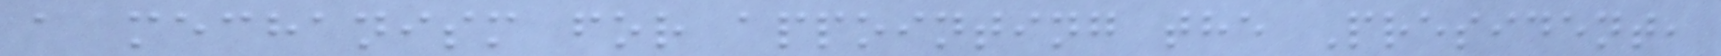a mechanism for appointing the President,
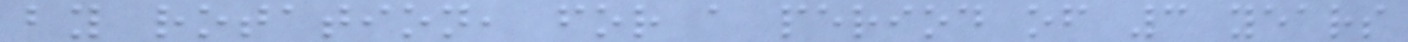by rotation, for a period of 3 years
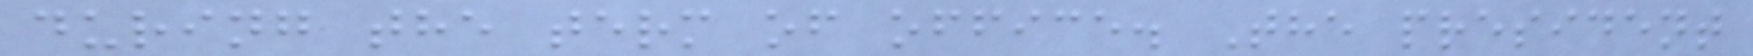during the term of office. The president
